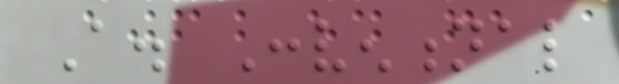A. Conventional
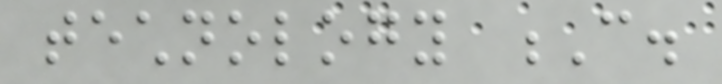technology C.
